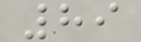89
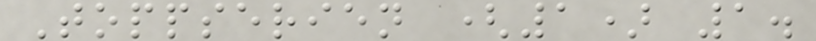Toppserien (1) 1.
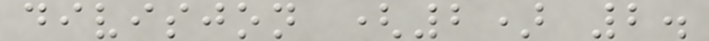divisjon (2) 2.
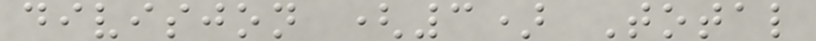divisjon (3) Total
